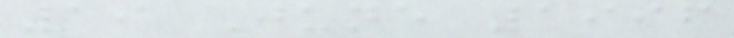19 June 1996
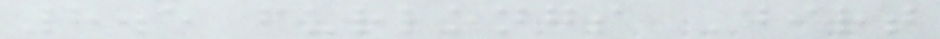8.5 furlongs Dirt
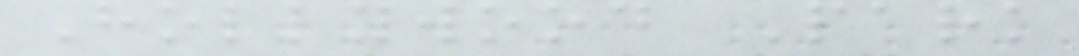Hollywood Park
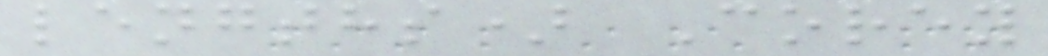lengths) Corey
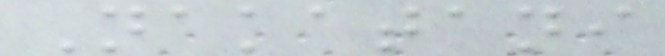Nakatani
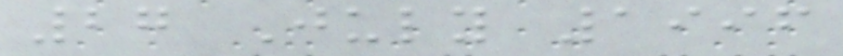27 July 1996
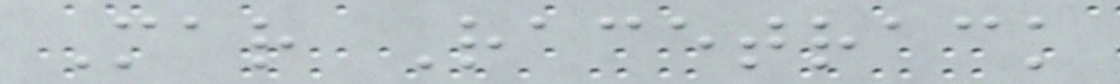Mar Racetrack
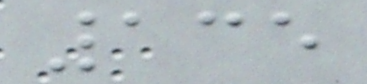135
